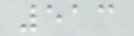513
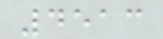4513
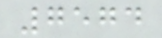7574
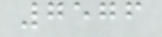7576
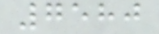7580
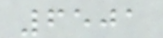6501
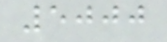5000
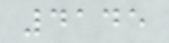4145
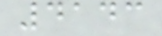4143
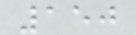150
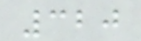320
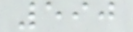590
